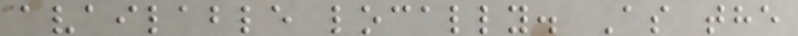available locally. As the
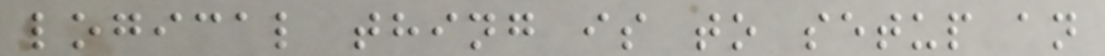logical thing is to setup an
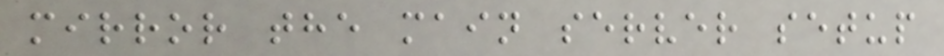mirror the main server setup
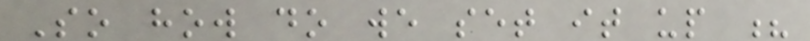So how do we set it up ?
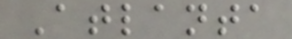Atlanta
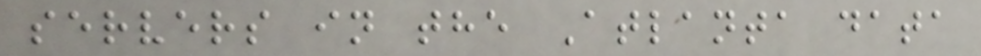servers in the Atlanta data
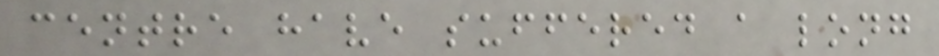centre have suffered a long
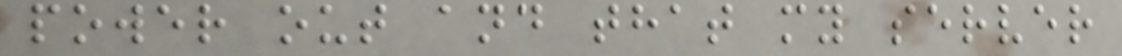power out and that my server
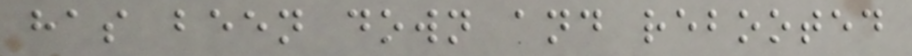has been down and rebooted
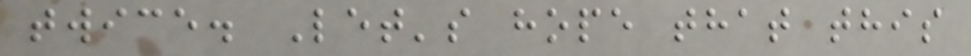twice. Let's hope that this
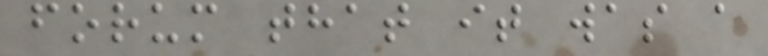forum that it was a
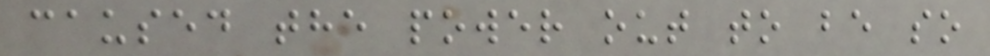caused the power out to be so
